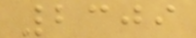2309
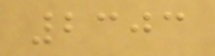2303
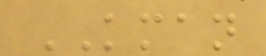KMAN
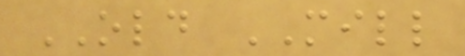OLD MILL
